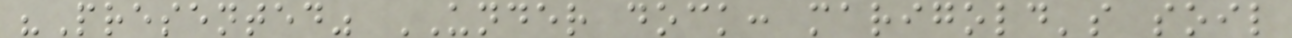"Presented" UNDER dock: marigold's soil
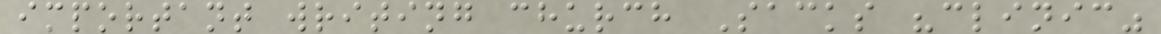important writing church Sacks "clinic"
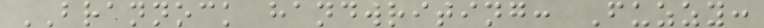BRANNOCK handwriting: Fuzzy:
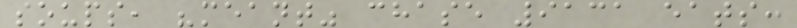soups, "meant" chase 9131 eats:
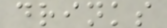drinks
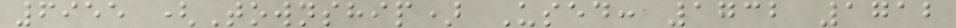6955 (Township) Used: 1732 1712
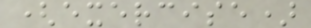(exercise)
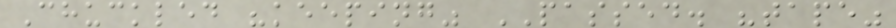Chuckled "keeping" PASSED. "tape"
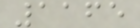1165
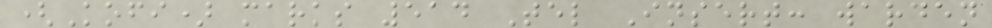(Kofi) marks 514 Tel Insert: warden
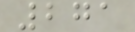271
